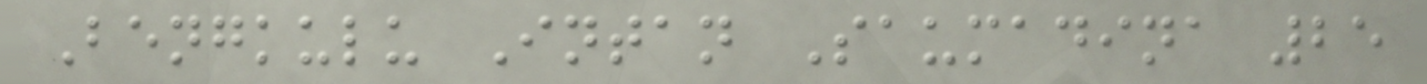Bengkulu Intan Saumadina 25
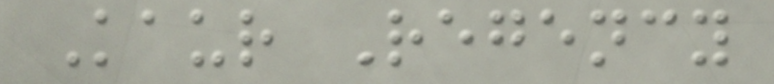Kaur Regency
